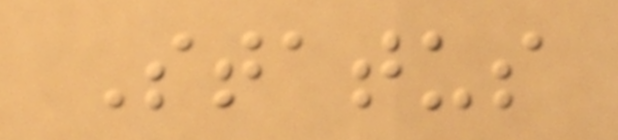Status
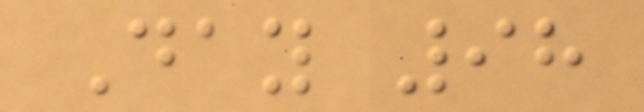Day 98
